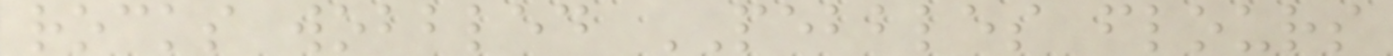rocks wobbled PEBBLES flours
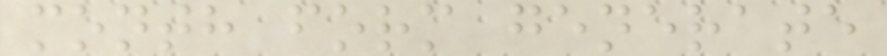month form generate
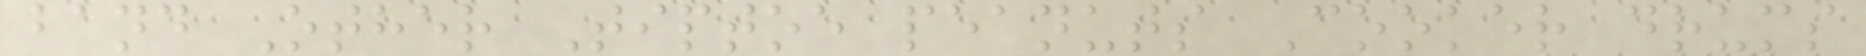band Other Tiptoe peanuts Cooker drums
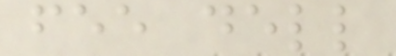fee dell
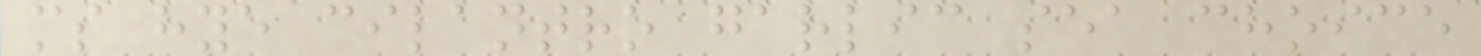ms hye cilantro garlic sea choice
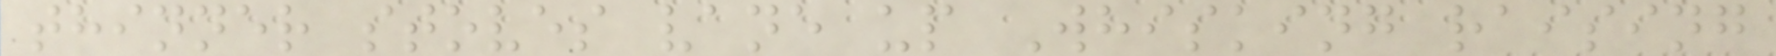thinner stoves vane up Whisking raising
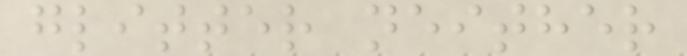glitter neither
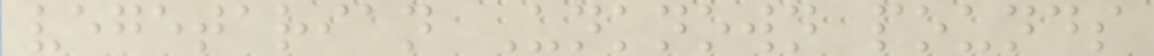vegetarian Unknown pounds
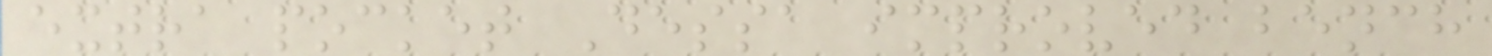extra pocket Dessa improved bench
